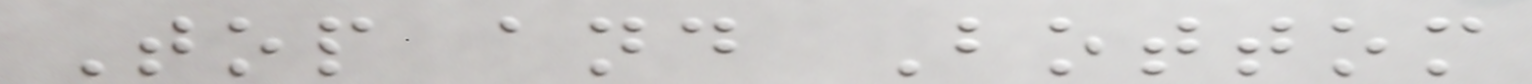Top and Bottom
